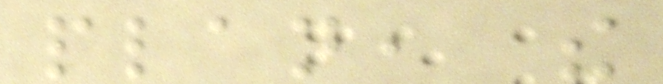plan, the
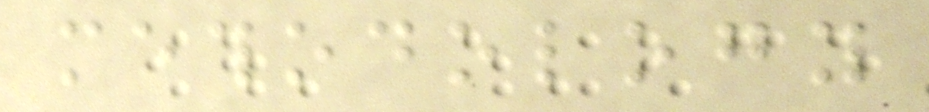methodology
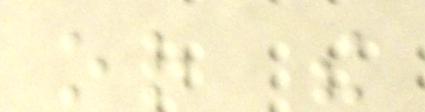or the
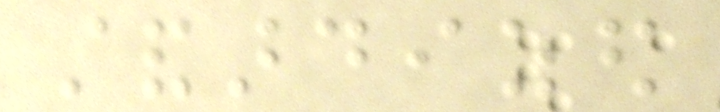standardized
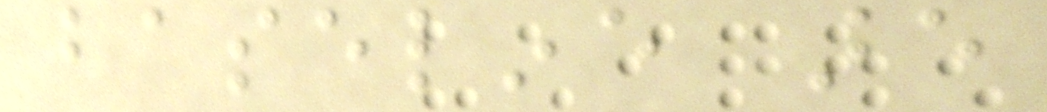baseline are
